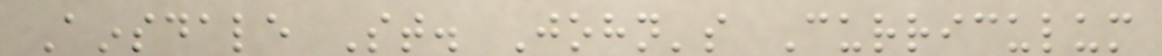Ainsdale St. John's Curriculum
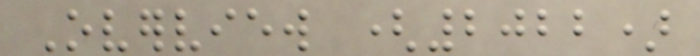Overview (2022)
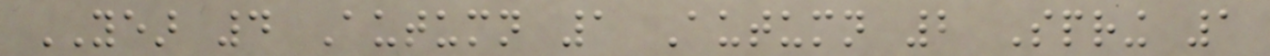YEAR 4 Autumn 1 Autumn 2 Spring 1
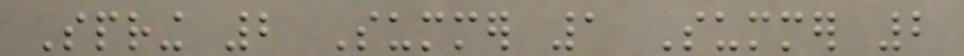Spring 2 Summer 1 Summer 2
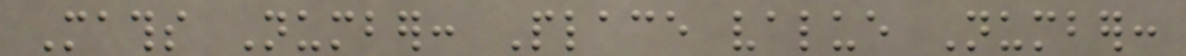Maths Number: Place value Number:
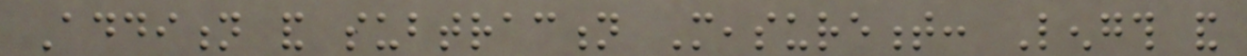Addition and subtraction Measurement: Length and
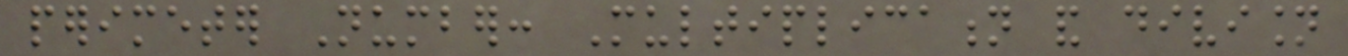perimeter Number: Multiplication and division
